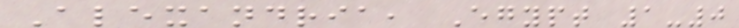Alexandria, Egypt 1-0
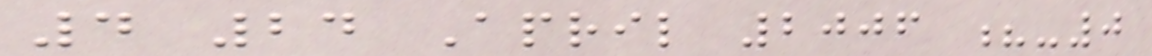4 24 April 2006 ?-0
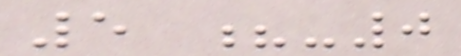5 ?-0
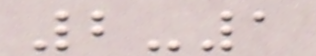2-1
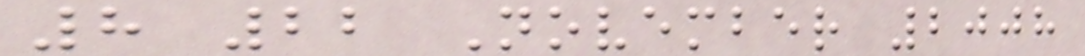8 22 November 2008
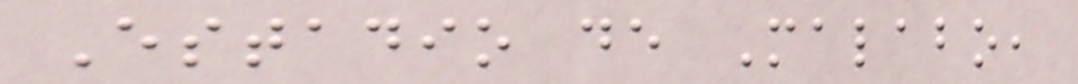Estadio de Malabo,
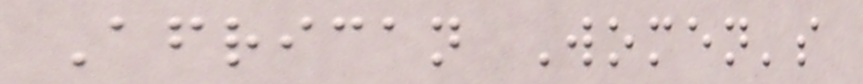African Women's
